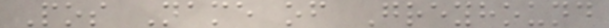Pos Name of Greyhound
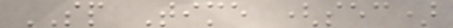SP Time (sec)
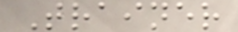Trainer
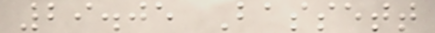29.05 Bassett
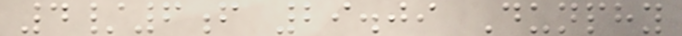4/6f 29.09 Dunphy
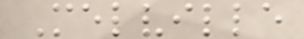Melville
